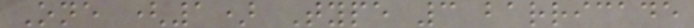One (1) Type 3 barricade
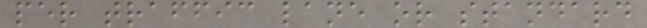per traffic lane or standard
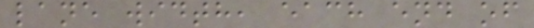lane width, each end of
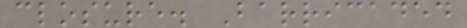closure. Barricaded
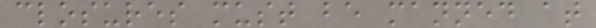closures must be manned at
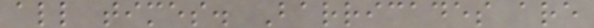all times. Barricades are
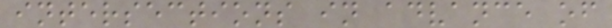intersections in advance of
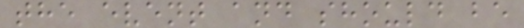the event and should be
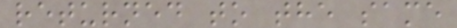returned to the same
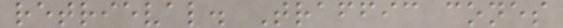retrieval. Traffic cones
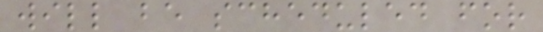will be scheduled for
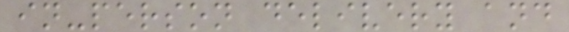in-person delivery and
